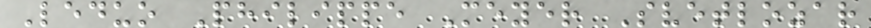Leduo Philippe Meyer Svetlozar
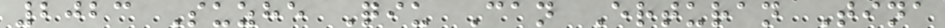2023 Suzhe Qiu Can Erturan Tina
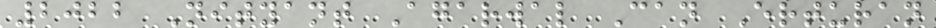2022 Nityant Agarwal Can Erturan
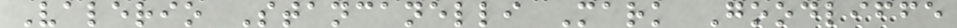Valerio Stancanelli Mark Goodliffe
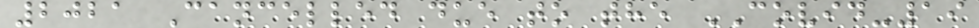2021 Cancelled due to the COVID-19
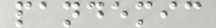pandemic
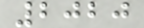2020
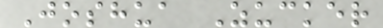Joshua Zucker
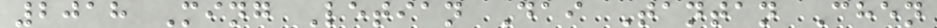2018 Ming Letian Dai Tantan Chen
